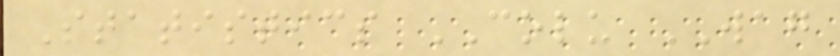Statistics COLU WAG
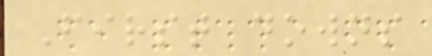First downs
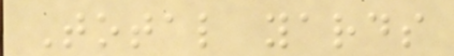Total yards
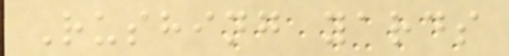Rushing yards
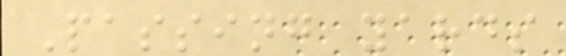Passing yards
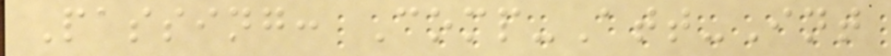Passing: Comp-Att-Int
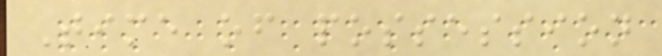Time of possession
